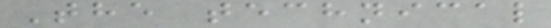The technical
